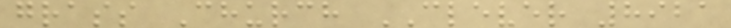grass Church CLEVER 8921
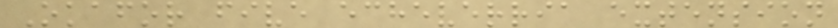Okafor five echeverria extension
